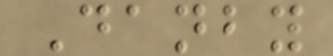Danby
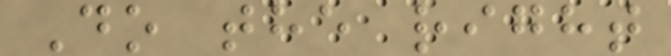Do the right
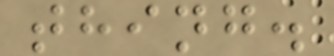thing.
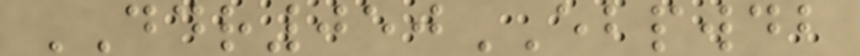DDR050EBPWDB
